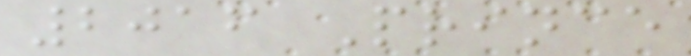2016 Prince
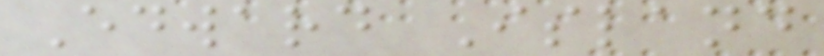Edward Island
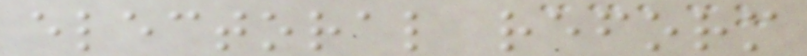electoral reform
